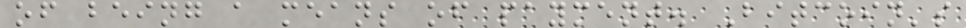of being a means of payment. Bitcoin's
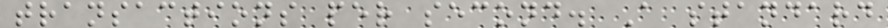transactions per second. A standard
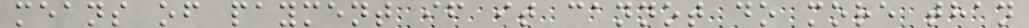means of payment if it cannot do more than
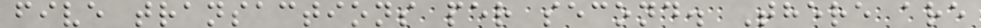five transactions per second. There are
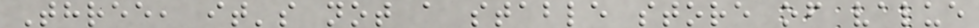Three, it's not a stable store of value
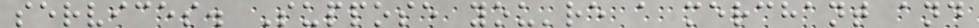services. Suppose you're a merchant and
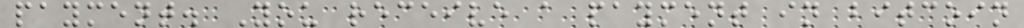payment. You receive a payment in bitcoin
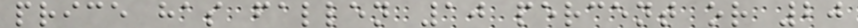price has fallen 10 percent or 20
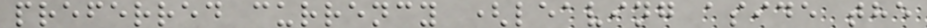preferred currency (leaving aside the
